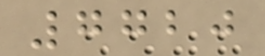7720
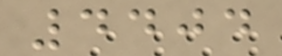4404
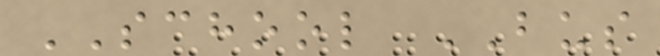SCHOOL BUS
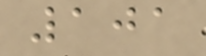101
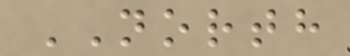NORTH
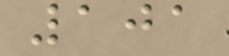101
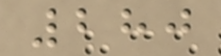280
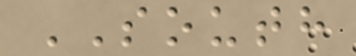SOUTH
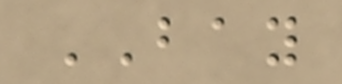BAY
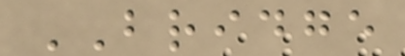BRIDGE
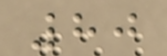80
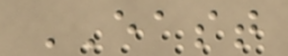EAST
